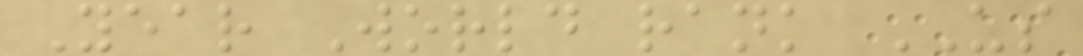Year World rank US
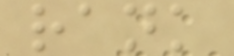rank
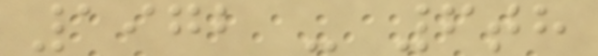1972 - 6th
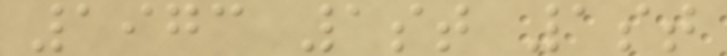1973 1st 1st
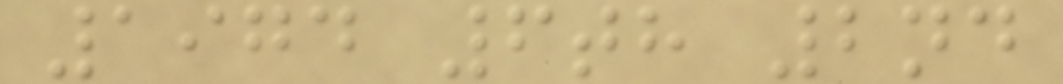1974 6th 2nd
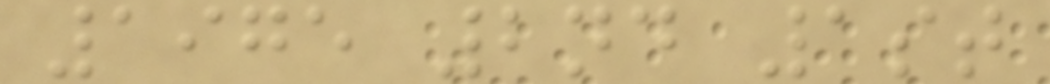1975 2nd 1st
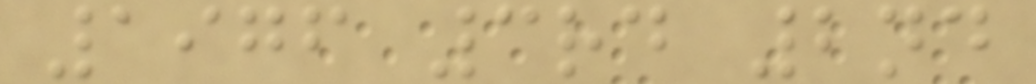1976 3rd 2nd
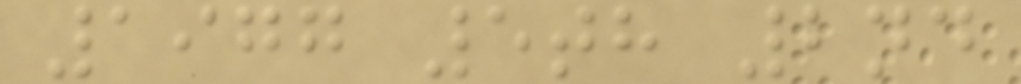1977 5th 2nd
